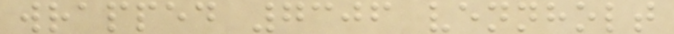wrapped 7306 vennholt
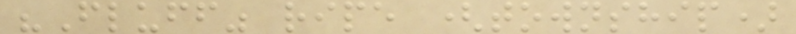"Fluff" ripe (township)
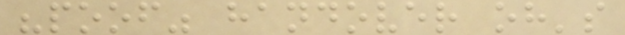"poof" handover oh's
